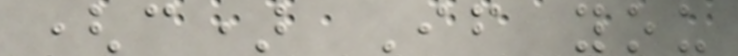(c) If you
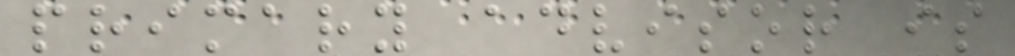primary advisor is
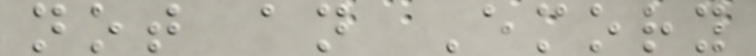not an Emory
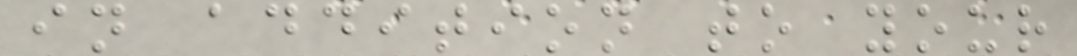in addition to your
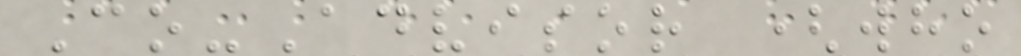Co-Advisor (who
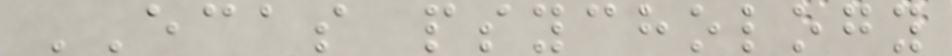ECAS psychology
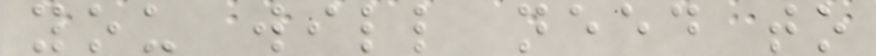you will need to
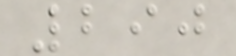290
